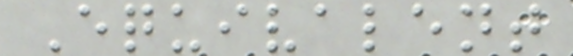Equivalent
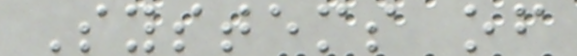Systems of
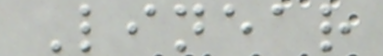Linear
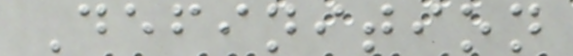Definition
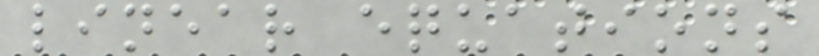linear equations
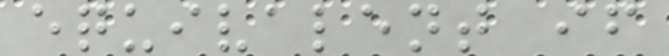equivalent if
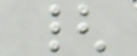{
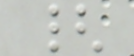{
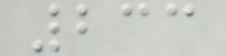233
